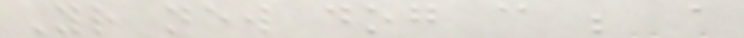Your new dog can be a
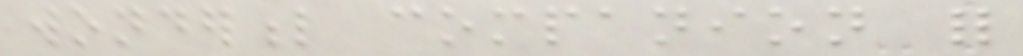wonderful companion for
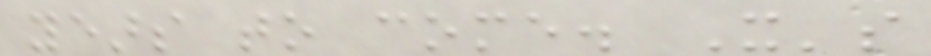years to come. It's
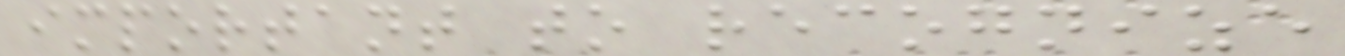important to recognize
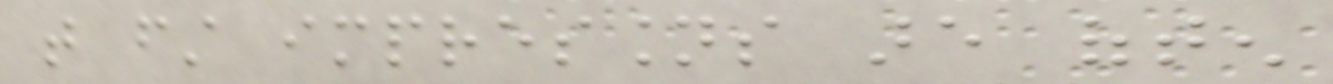that first impressions are often
